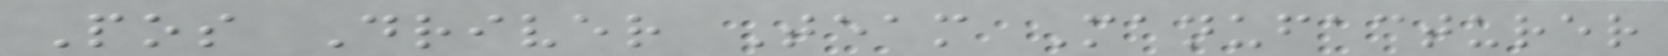Pos Driver Team Manufacturer
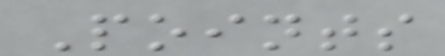Points
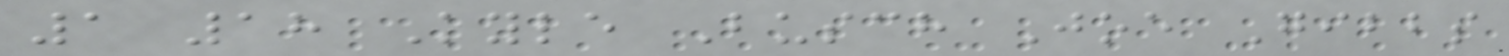1 18 Kyle Busch Joe Gibbs
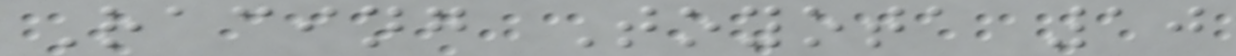Racing Toyota 10
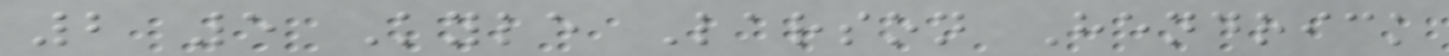2 5 Kyle Larson Hendrick
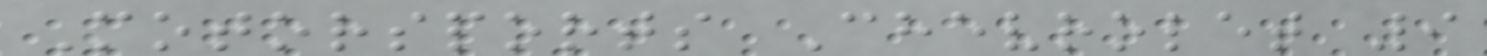Motorsports Chevrolet 9
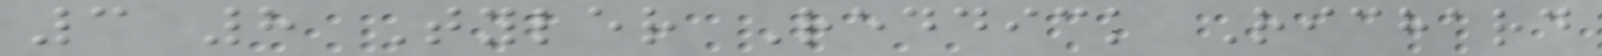3 8 Tyler Reddick Richard
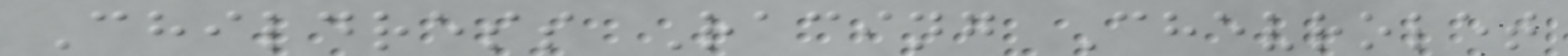Childress Racing Chevrolet
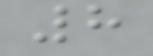8
